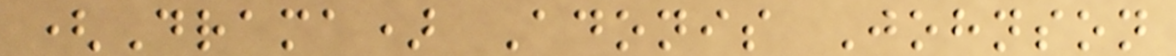(Drama) Adonis Johnson
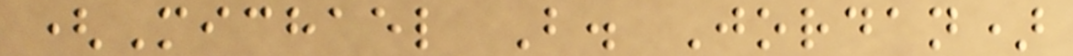(Michael B. Jordan)
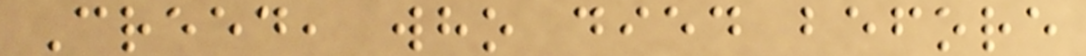Creed, who died before
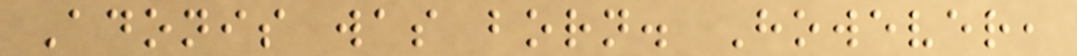Adonis was born. However,
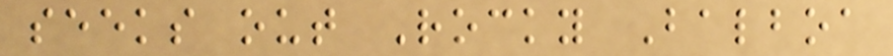seeks out Rocky Balboa
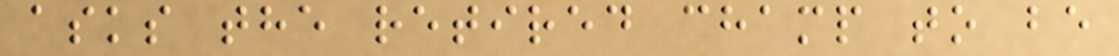asks the retired champ to be
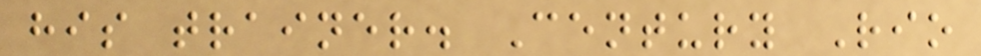his trainer. Century Rio
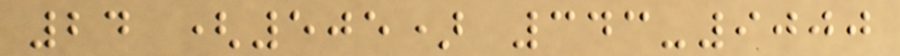24 (505) 343-9000
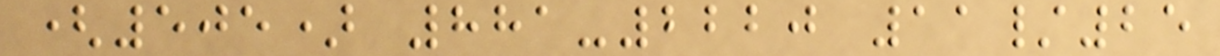(505) 881-2220 11/25
